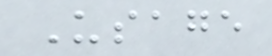Usage
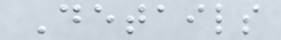Details
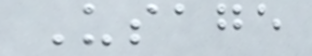Usage
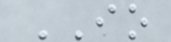IO
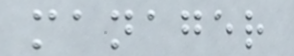manager
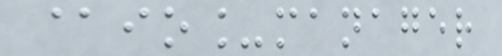@io_manager
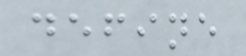define
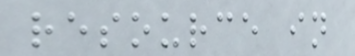resource in
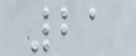21
